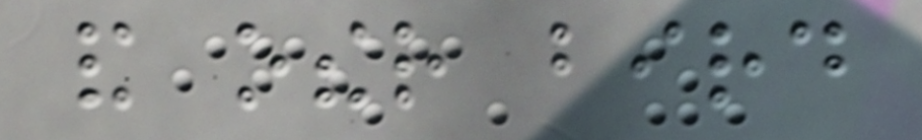and other bird
